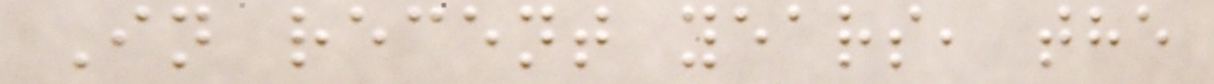In recent years, the
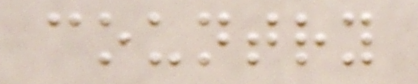country
